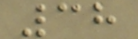38
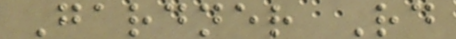Gardner Rd
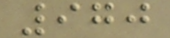970
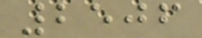2506
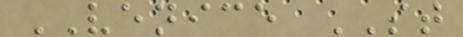VENICE ST
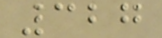327
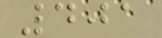401
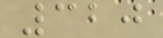320
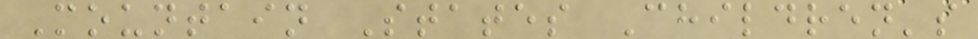Mountain States Children's
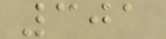301
